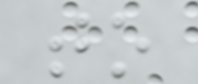to
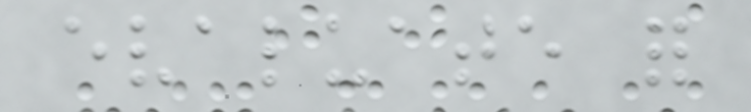evaluate for
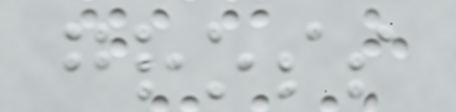gross
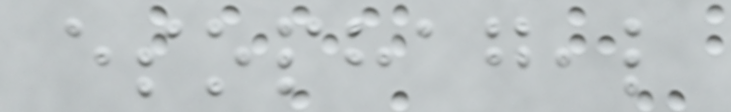esophageal
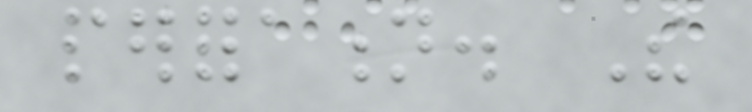perforation. The
